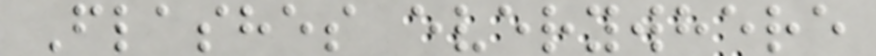Flashes everywhere
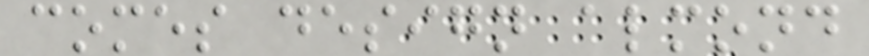comes design almond
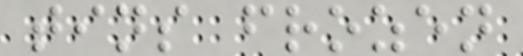tins frozen
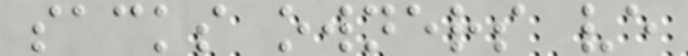sacks owners ve
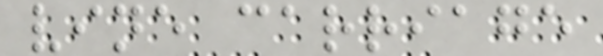vine carriage
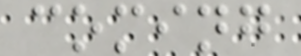coming
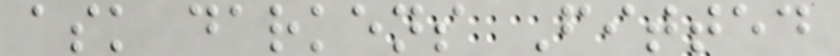ask darkens Fitted
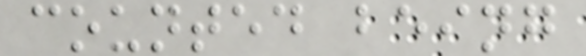counted being
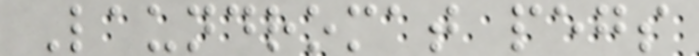Laundromat pegs
